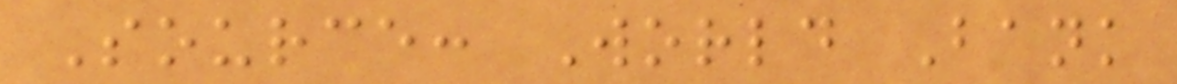Source: World Bank
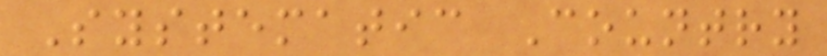Systematic Country
